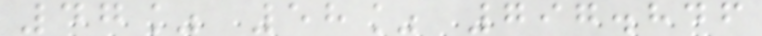47% 58% 797.846
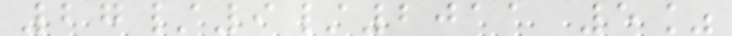27/9/2011 5%
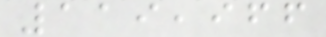119,966
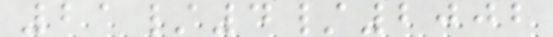21/4/2002
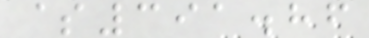$391.86
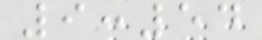9:54
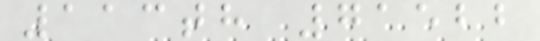113th 71522
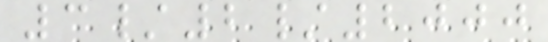3/2/2000
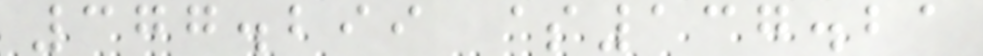377.299 $137.21
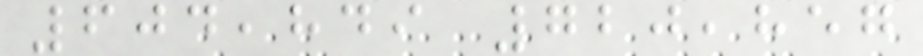604,849 720,857
